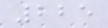225
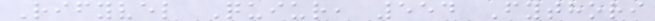Rifyvel Quiur, 554 Fythori
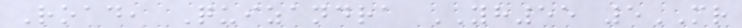Road, Quizandra YH55 5MR
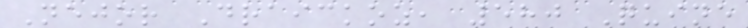Nejor Draickoz, 580 Quine
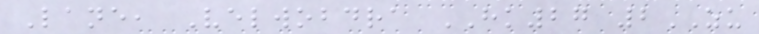Lane, Velwobdra HK27 2ZU
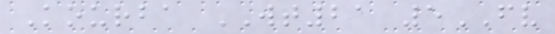Kourba WT21 5FV
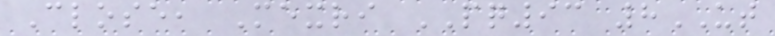Close, Mexri PQ93 8UT
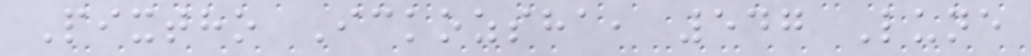Pixtho Ickozsha, 547 Lune
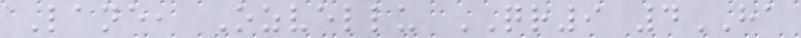Lane, Ozvellu QR9 4HA
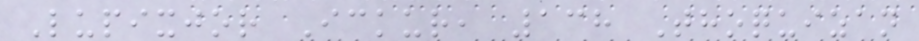Lupixjor Ickur, 138 Thoquizan
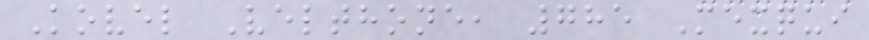Kovel Velthone, 785 Mexqui
